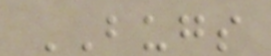BUGS
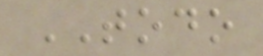TODO
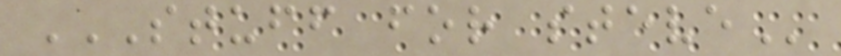STUFF FOR STEVE
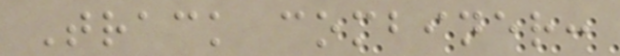Track combiner:
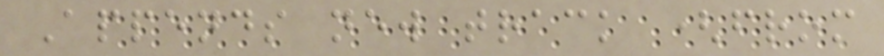Appends new track (from
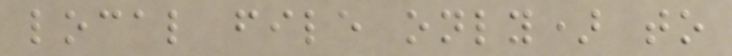local file only) to
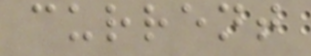current
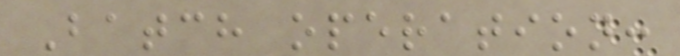Batch operation:
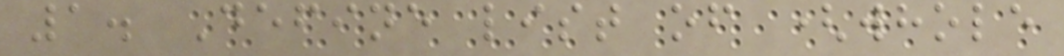1. Define list of (whole
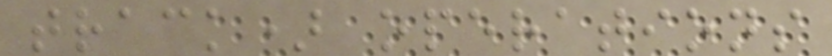track) operations
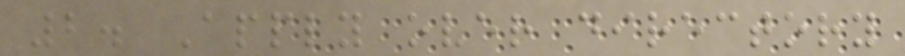2. Apply over directory
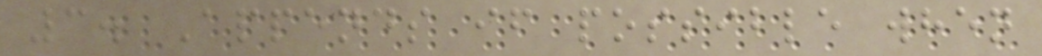3. Appends if possible when
